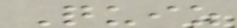Quiz
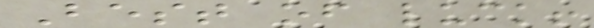Best of luck!
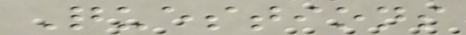Questions
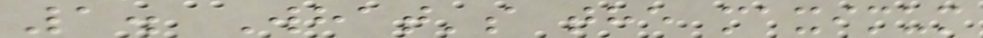1. What's the maximum
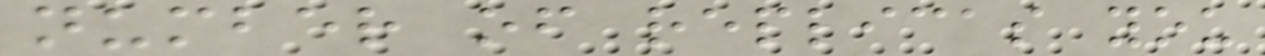number of replicas you
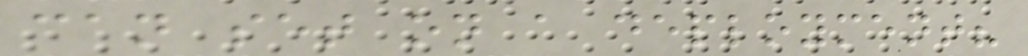can set on a deployment?
